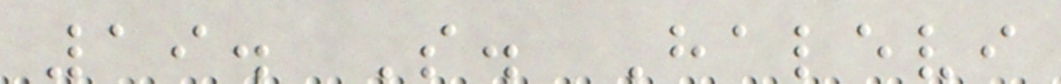19. S. Halevi
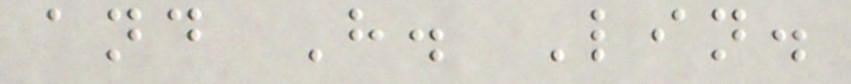and H. Lin.
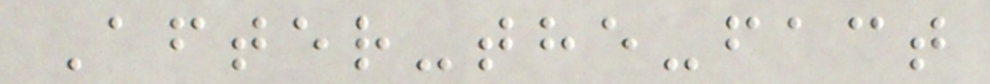After-the-fact
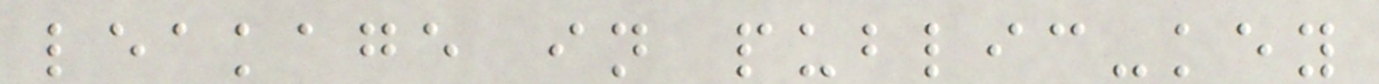leakage in public-key
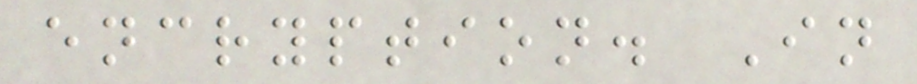encryption. In
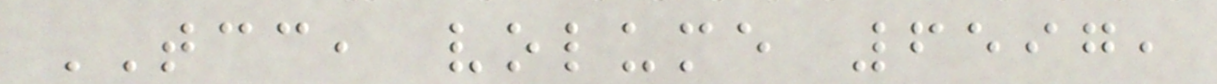TCC, volume 6597,
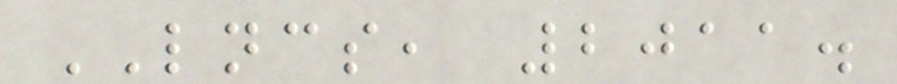LNCS, 2011.
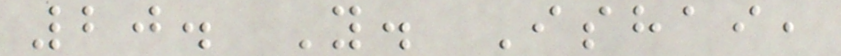20. Y. Ishai,
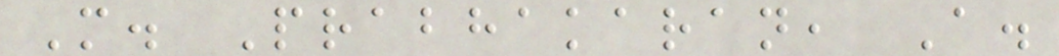M. Prabhakaran, A.
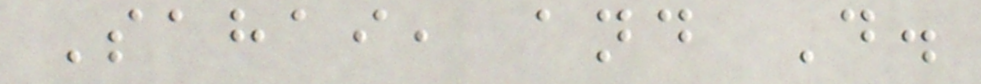Sahai, and D.
